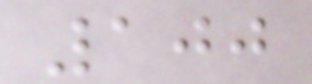100
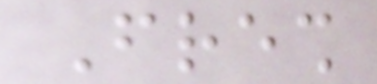Fresh
